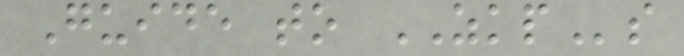Guide to ZKPs
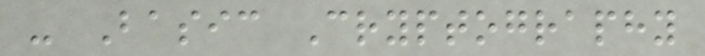- Basic Cryptography
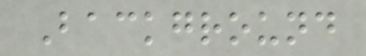Background
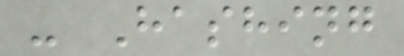- Hashing
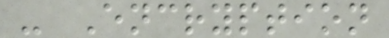- Encryption
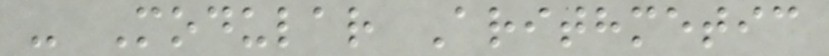- Modular Arithmetic
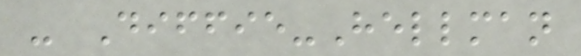- Diffie-Hellman
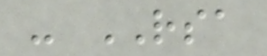- RSA
